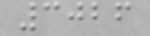3026
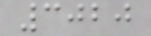3020
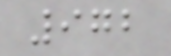972
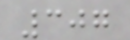307
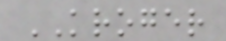KROGER
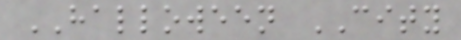HALLOWEEN CITY
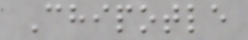Chipotle
